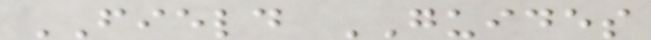FIELD GUIDES
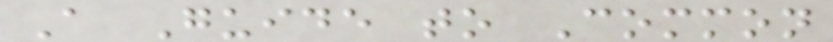A Guide to Common
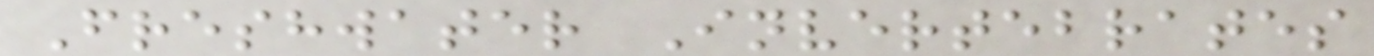Freshwater Invertebrates
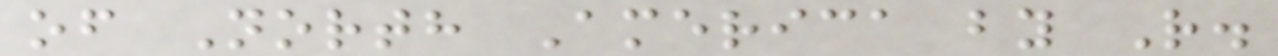of North America by R.
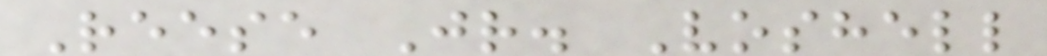Reese Jr. Voshell
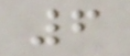6
